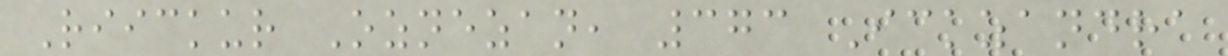Riickur Oznezan, 373 Ickzandra
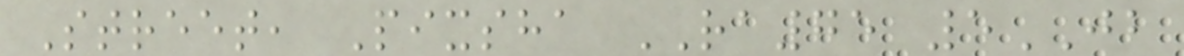Street, Pixsha RA75 5JB
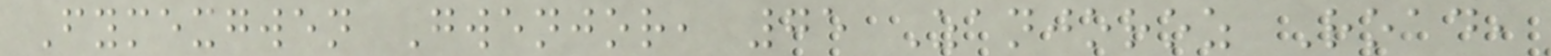Fymexgwen Gwenjor, 75 Zanjoroz Road,
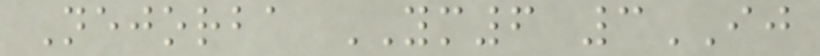Nejorba YM6 3IJ
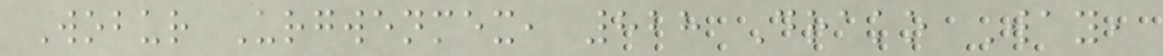Wobur Urgwenmex, 828 Drako Way,
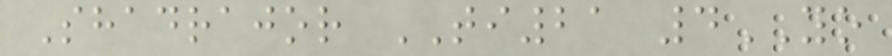Shadrajor TI21 4YO
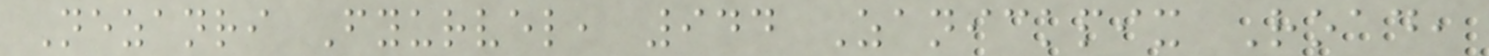Nezanri Fyurvel, 944 Zanickpix Road,
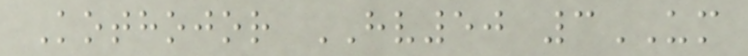Kothojor HV50 3UM
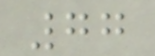77
